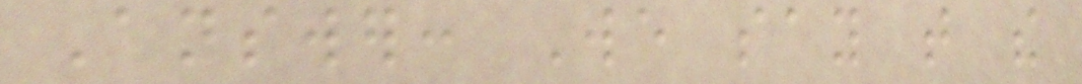Answer: We say that the
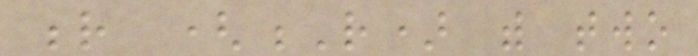r (R) with two
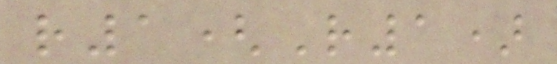r1(R1)
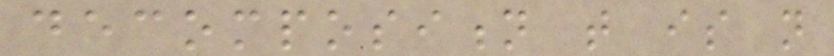decomposition that is not
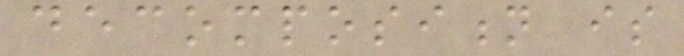decomposition is
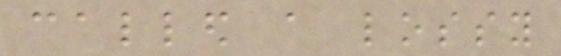called a lossy
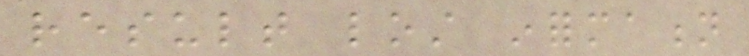result lost information
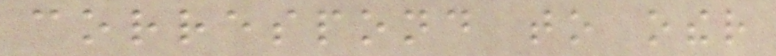correspond to other
